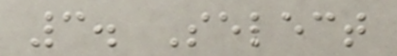3. Select
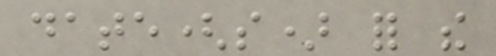date(s) for the
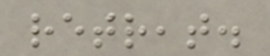retreat.
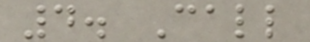4. Call
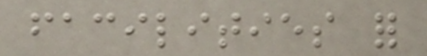facilities for
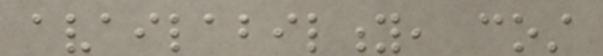availability, cost
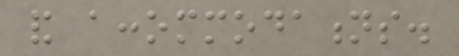and accommodations.
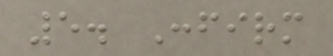5. Confirm
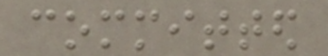committed
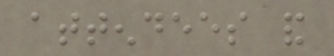attendees and
